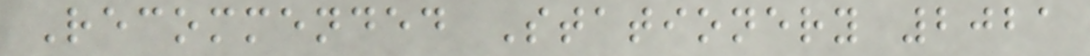Recommended Stationery 2021
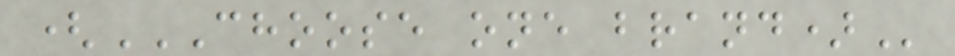(CHOOSE ONE BRAND)
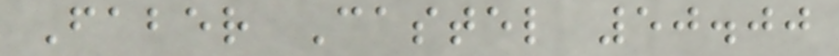Faber Castel 50.00
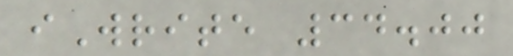iWrite 34.00
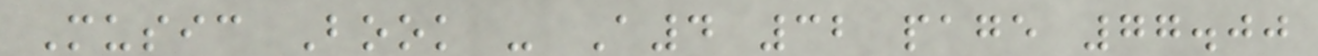Music Book - A4 32 page 77.00
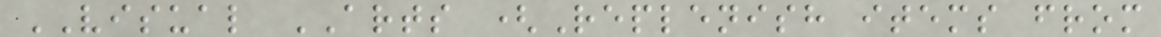VISUAL ARTS (Replenish items from
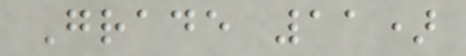Grade 11)
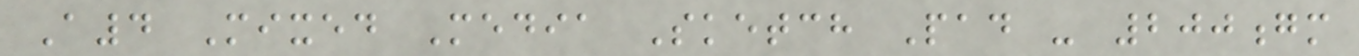A4 Mixed Media Sketch Pad - 200gm
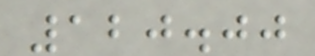120.00
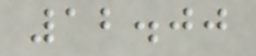12.00
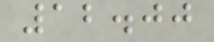12.00
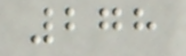278
